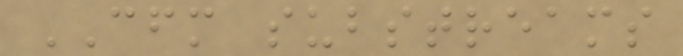CFM substreams
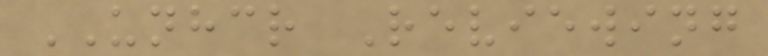UNHCR Reviewing
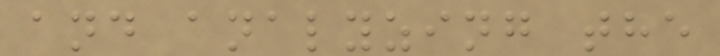and analyzing the
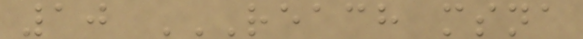10 REACH MSNA
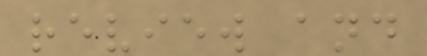review and
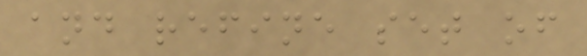and refine set of
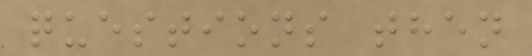questions then
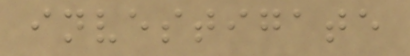investigate
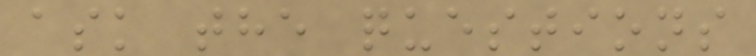ask the questions
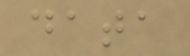data
